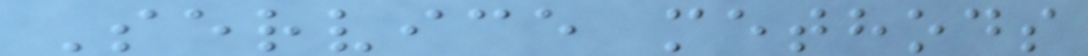Service methods
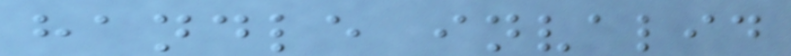handle invalid
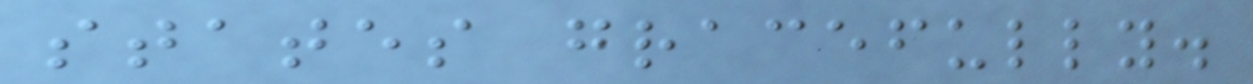states gracefully.
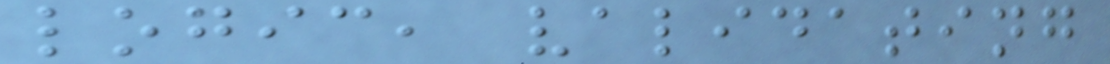logic, validating
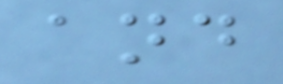and
